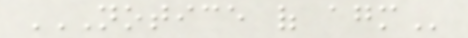NOTICE OF AGM
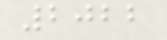2022
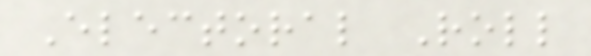Electoral Roll
